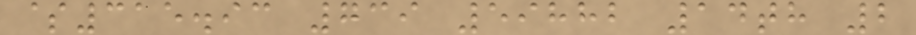$315.93 739 59882 14th 2
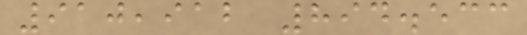910,912 894.533
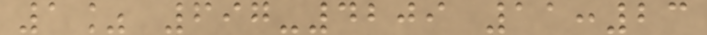1% 697-4209 11:23
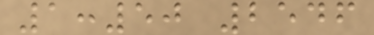1:50 2546
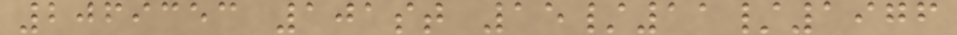2069353 101st 15/11/1976
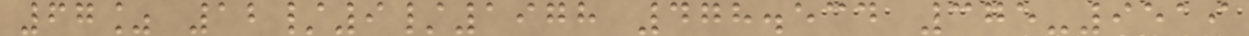67% 12/9/1978 478.534 375-9519
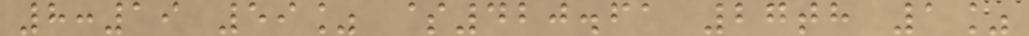8:19 59% $420.61 27th 1%
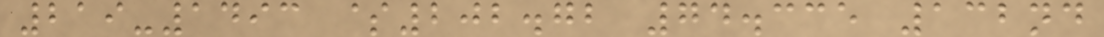219-1493 $202.72 74.335 132nd
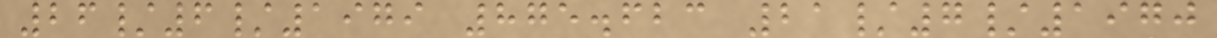26/6/1979 875.623 21/7/1970
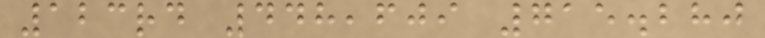123rd 448,609 715.280
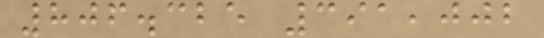806.325 391,002
